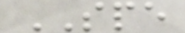SPE
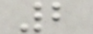2
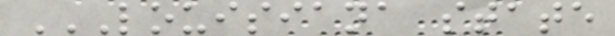LOUISIANA STATE
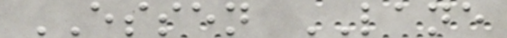ESSEN LANE
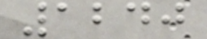1240
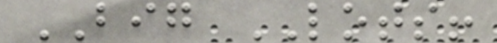BIG LOTS!
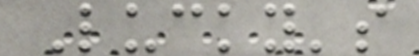Lucky's
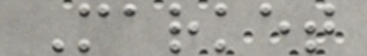Market
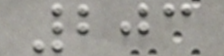203
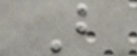B
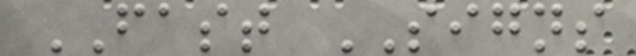FAST SIGNS
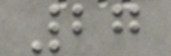27
